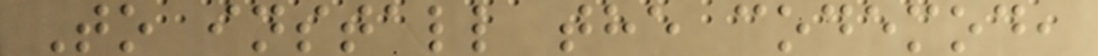To install the codemod,
